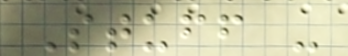Stuff -
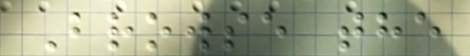Browse the
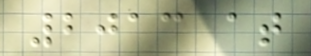2013 at
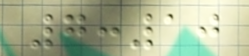7:10
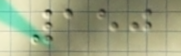150
